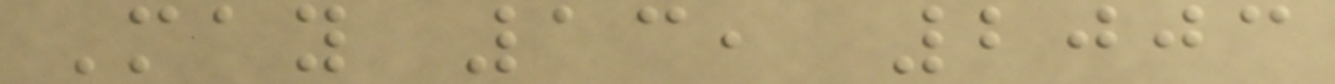May 13, 2003
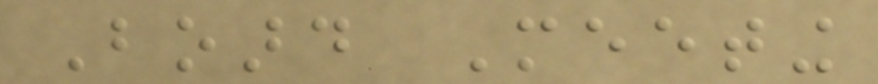Board Meeting
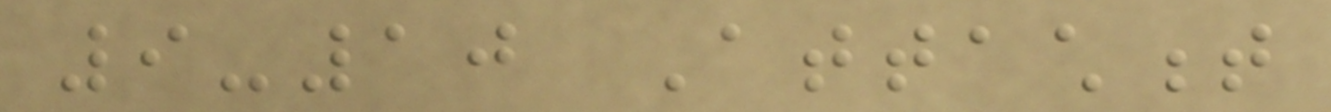9-10 Attachment
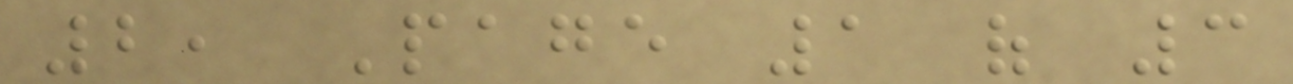2, Page 1 of 3
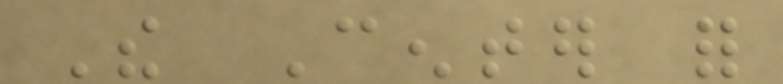The Center for
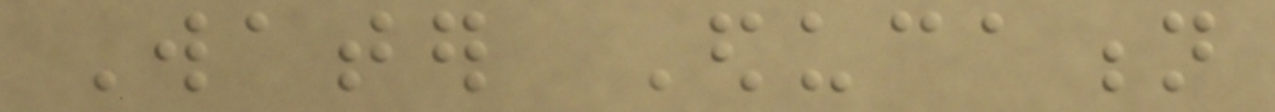Water Education
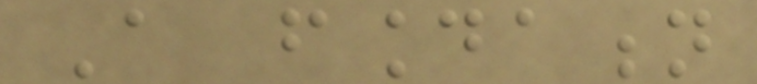A foundation
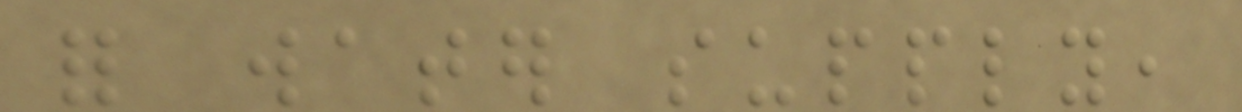for water supply,
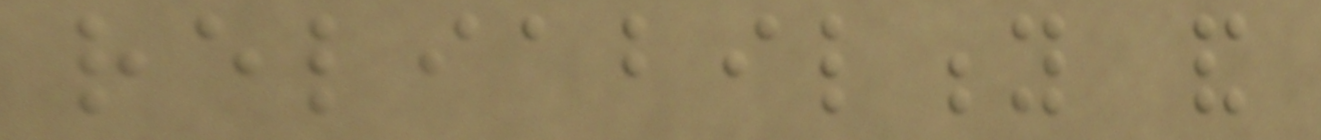reliability and
